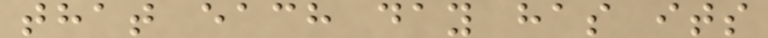that each day has its
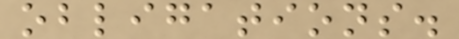obligations.
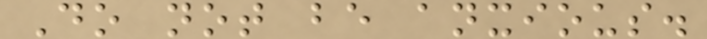Do not be anxious.
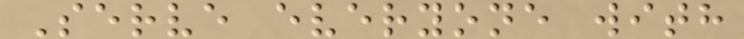Serve everyone with
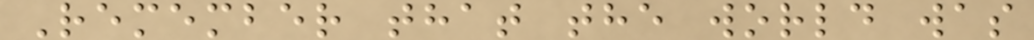Remember that the world was
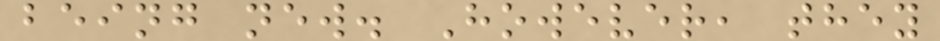being new. However, they
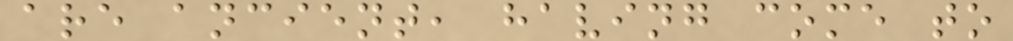are ancient, having come to
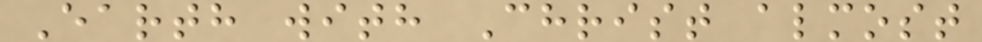Earth with Christ almost
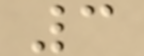3
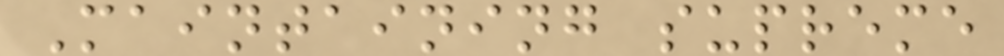Maintaining supreme
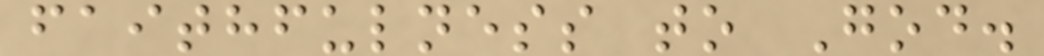faithfulness to God.
